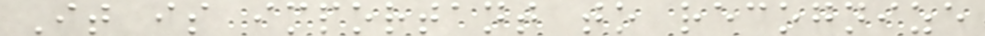It is important to recognize
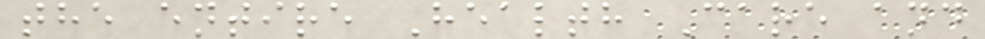the entire Health Care and
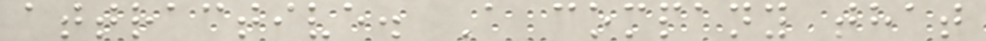attractive. A company that
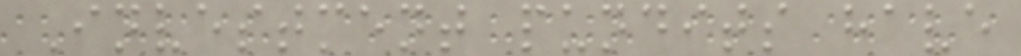Investment pundits have
